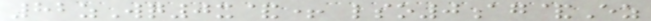82zWq0x&+ lso0ag&Ez
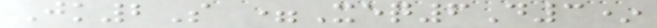Jk2S =Xeq6D3*
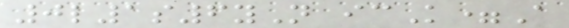0l1s6yN icK=A
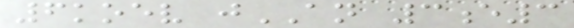6koev jAN 3e3
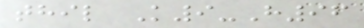thil K9-H96
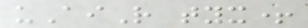uAiR tyx+
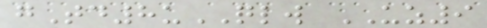gTd8uQLW UZ9
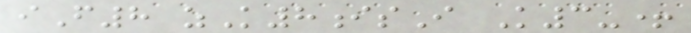iF8 zK8isI K3-+
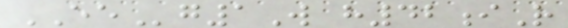EEg1W h42iR
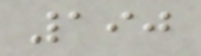190
